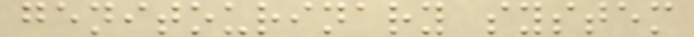genitourinary system
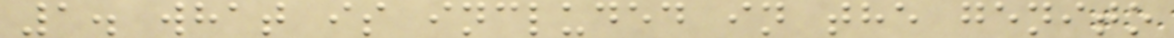1. what is included in the genito
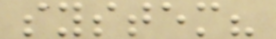system?
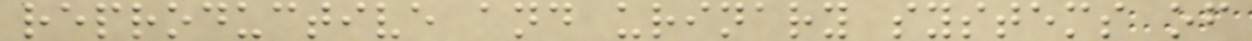reproductive and urinary systems of
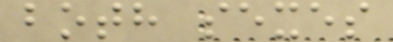both sexes
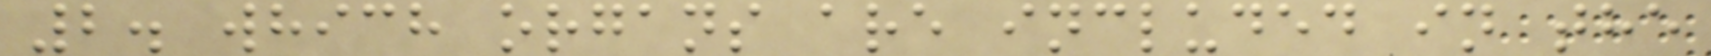2. which organs are included in the
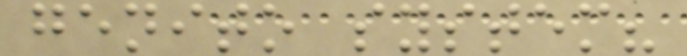genito system?
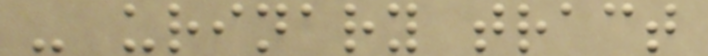- urinary tract
